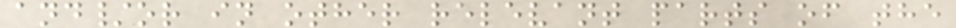and/or in other relevant parts of the
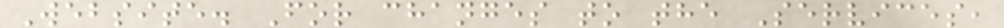Website. For changes to the Services,
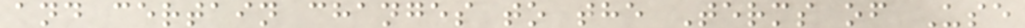and certain changes to the Terms of Use
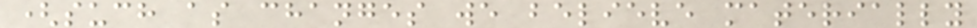(such as changes we believe materially
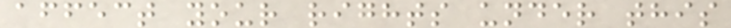affect your rights under this
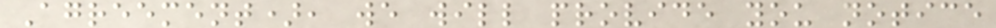Agreement), we will provide you notice
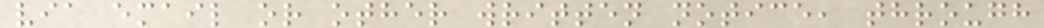via email or other written notice, through
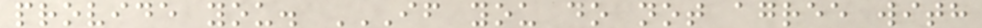provide you. IF YOU DO NOT AGREE WITH
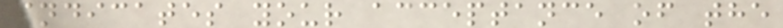indicates your acceptance of the
